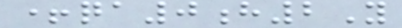+qa0h2Y
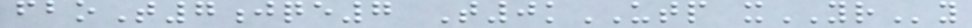fboT7jqe7 T0kUTP xYRy
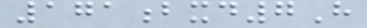171bxd7H
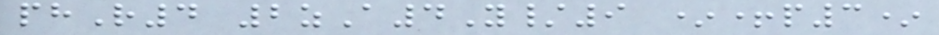phR4 2zA4Y/9 *+p3*
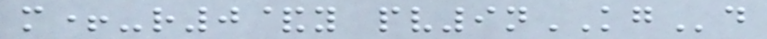m+-r0&y pv9nKGd
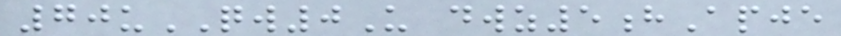70uQW0U dwz5hApje
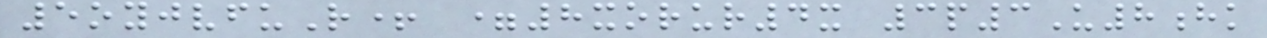5oyjvfuR+ =8xorur4x 3p3U8hk
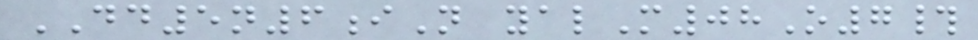DD5n6iN yalM08O7#
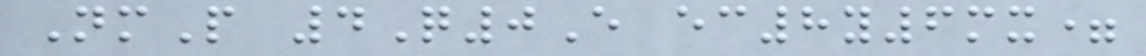NmP 4Q0E ec8y6mx=
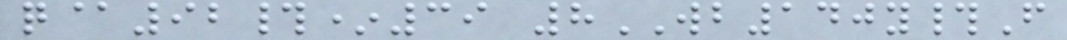q@92#*39 8WB140y#F
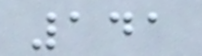141
